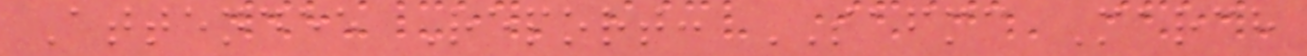Attendee Report: SAFMC March
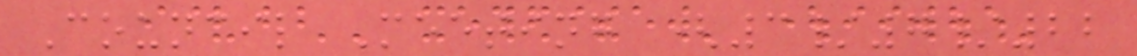Council Meeting (3/7/22
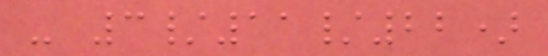- 3/11/22)
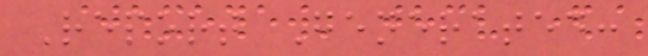Report Generated:
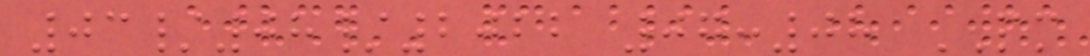03/08/2022 07:08 PM
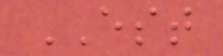EST
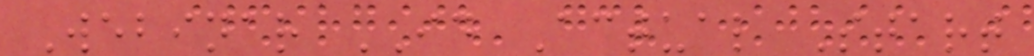Webinar ID Actual Start
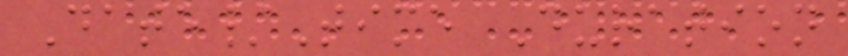Date/Time Duration
